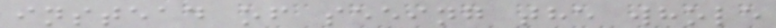instead of seeing the whole
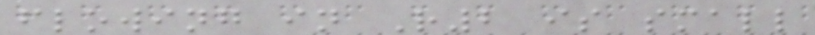flowing in R2 is small
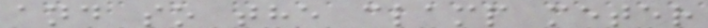and so the clamp meter
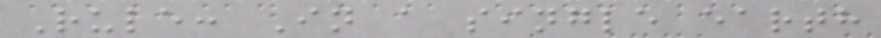Rule: In a single earth
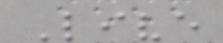Live
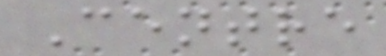Centre
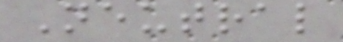Neutral
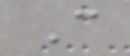C
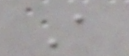A
